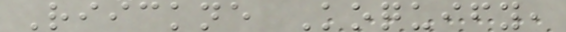Riickne Koquify,
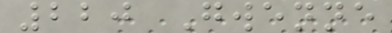220 Gwenne
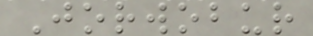Jorwobur
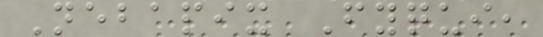Nebapix Fyqui,
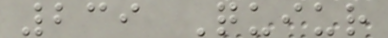239 Quiur
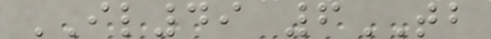IL49 6TB
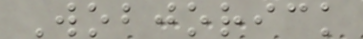Wobjorick
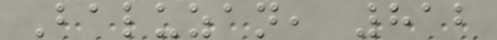Baluzan, 812
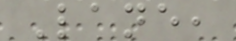Lane,
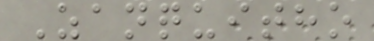Zanquitho
